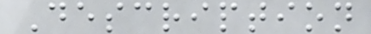Description
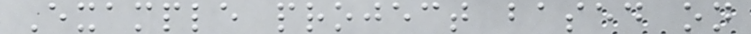Example project based on
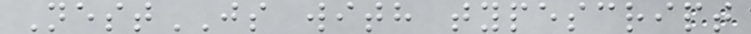NestJS with typescript
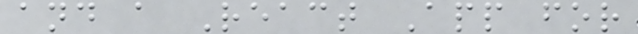and a React App for
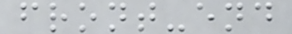front-end
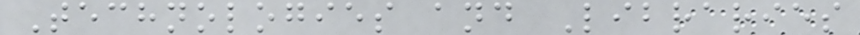Technologies and Libraries
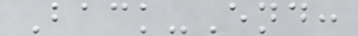Back-End:
